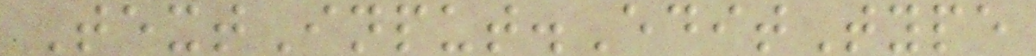TextInput.EditType
